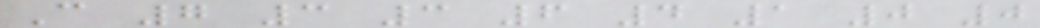C 7 3 3 6 4 1 0 0
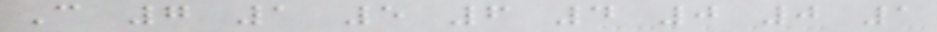C 7 1 5 6 4 0 0 1
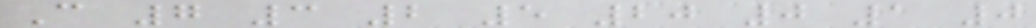C 7 3 2 5 20 0 1 0
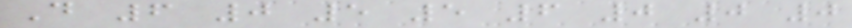D 6 0 5 5 6 0 0 0
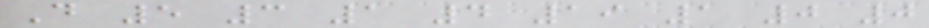D 5 3 1 4 19 1 0 0
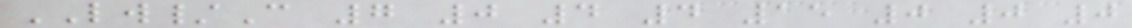LW/C 7 0 4 4 15 0 0 0
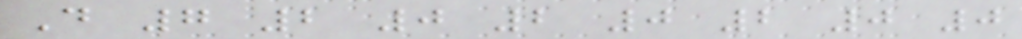D 7 2 0 2 0 2 0 0
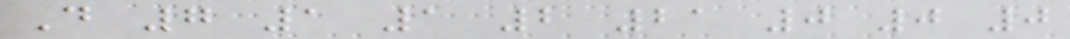D 7 1 1 2 21 0 0 0
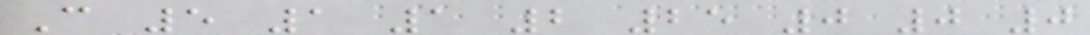C 5 1 1 2 25 0 0 0
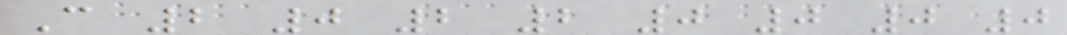C 2 0 2 2 0 0 0 0
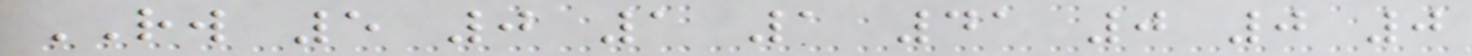RW 5 0 1 1 41 0 0 0
